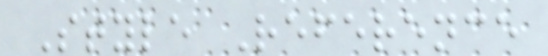Style Reference
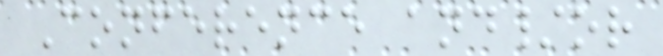Conference and/or
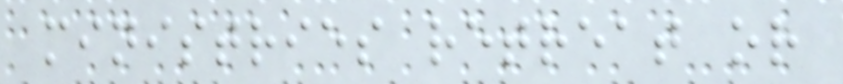ministries retreat or
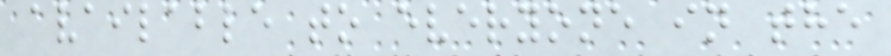available to everyone in the
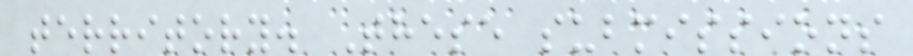territory. These submissions
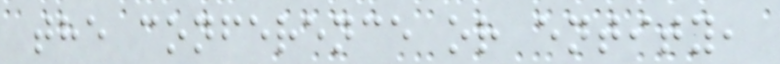the conference or entity,
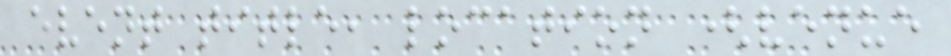event title, location (venue
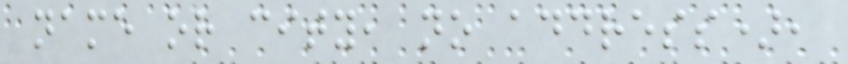name or city, no address),
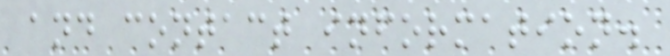and contact information.
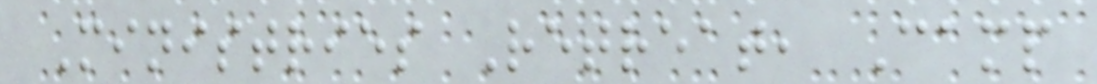Ministries Retreat, Camp
